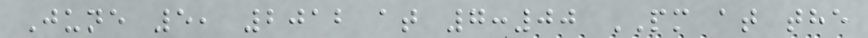June 5, 2012 at 7:00 PM at the
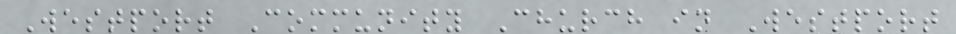Westport Community Church in Westport
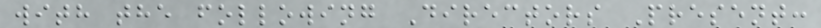with the following Directors Present:
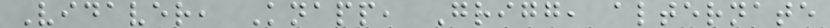Vidaver, Knapp, Grigg, alternate
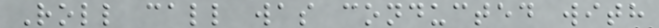Roll call was conducted with
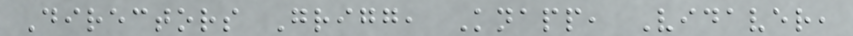Directors Grigg, Knapp, Vidaver,
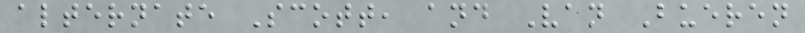alternate Scott, and Van Bueren
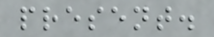present.
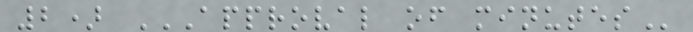2) APPROVAL OF MINUTES
